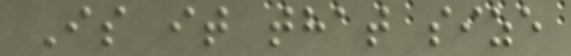Is it that size
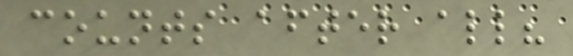counts after all?
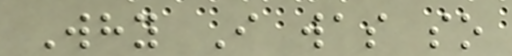Why I was so
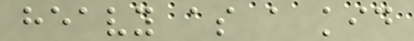heavy as a kid
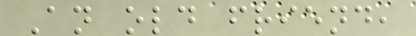An old friend,
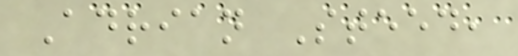Adrian Steed,
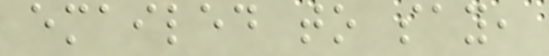emailed to say,
